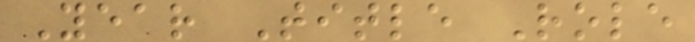Year Title Role
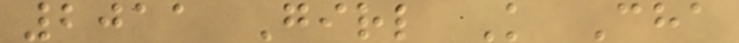2011 Girl K Cha
